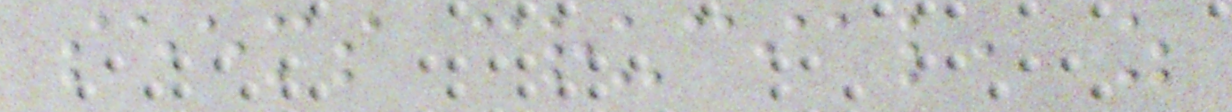seems crucial, as
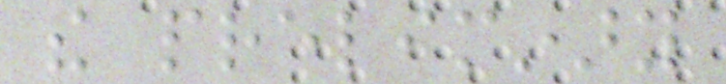the preliminary
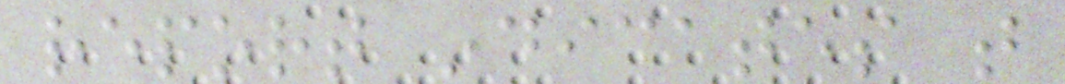report indicates that
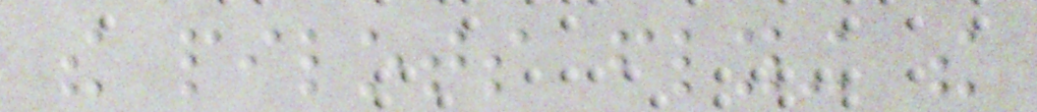the pilots flying the
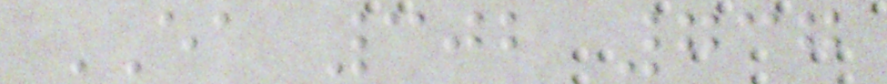EA 302 737
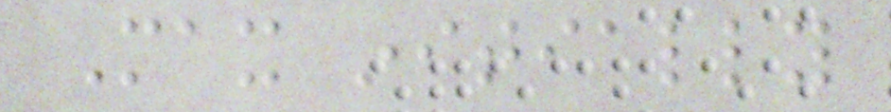Max initially
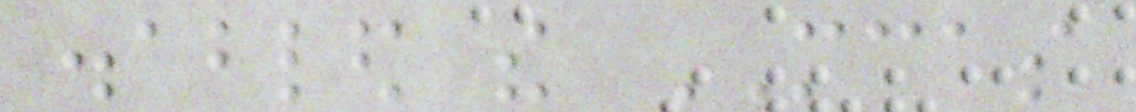disabled the MCAS
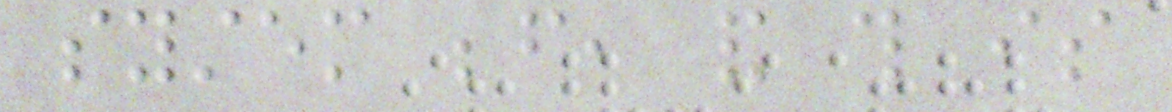system before, and this is
